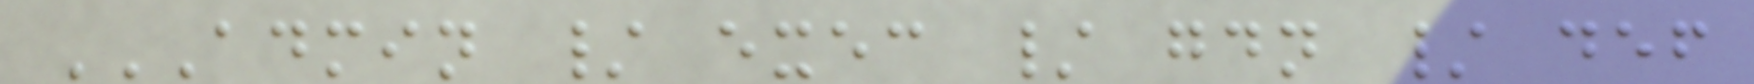ADMIN / EXEC / GDN / DEF
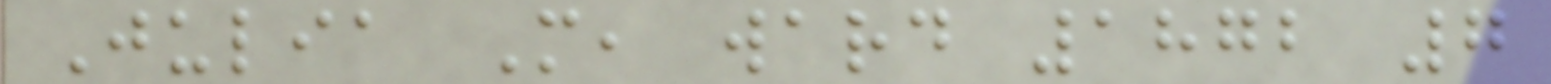Julia M, ward 1872 7
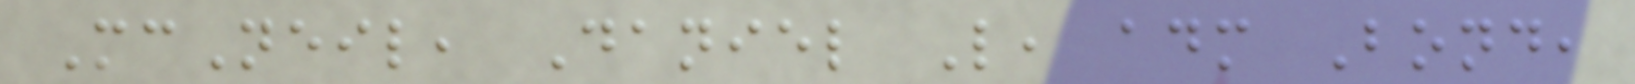McNeil, Daniel L, adm Bond,
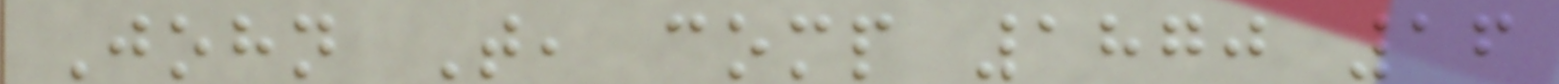John T, comp 1870 16
